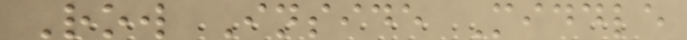Row Inside Middle
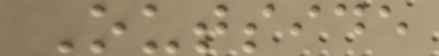Outside
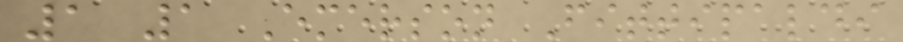1 1 Emerson Fittipaldi
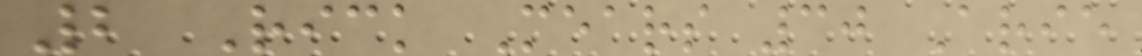2 Rick Mears 30 Arie
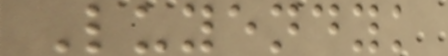Luyendyk
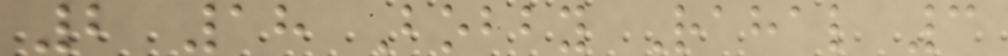2 18 Bobby Rahal 3
